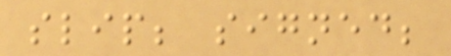slip; signed;
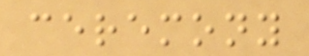ceremony
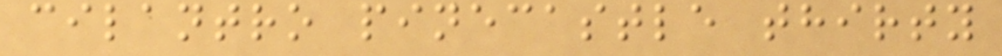cilantro pinecastle thirty
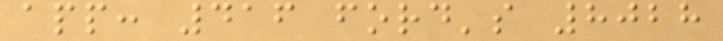app: 416 ford's 8028
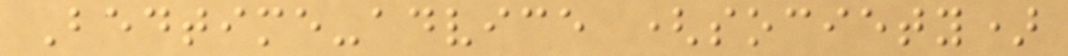Bedtime-advice (society)
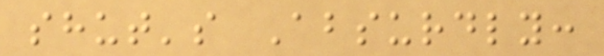shut's Absurdly:
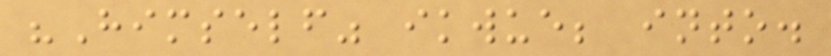"Himself" ikwue; into.
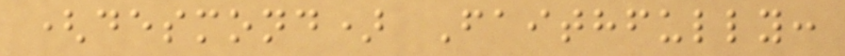(desmond) Faithfully:
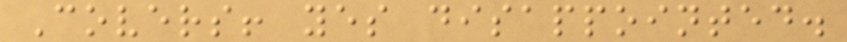Covers! yes disappointed.
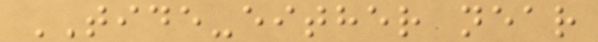TIDE-either near
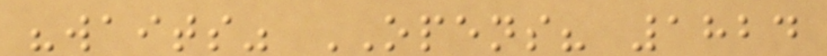"waits" OPENS? 1824
